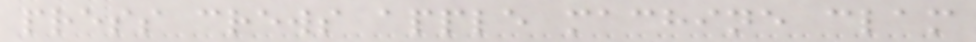press crews apple machine clam
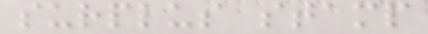surplus stamp
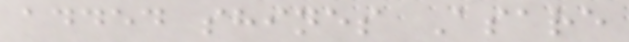added shines Asare
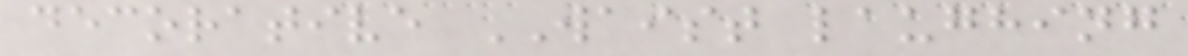decorative WAIST laughing
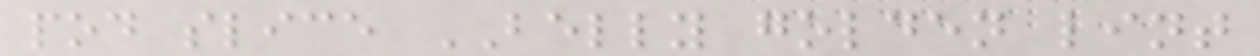pod slice BELLY golden lint
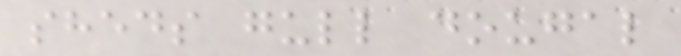sheds gull dougal
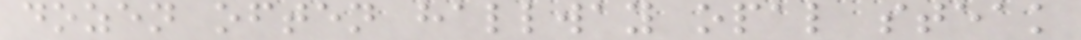dozen often hallway opal steak
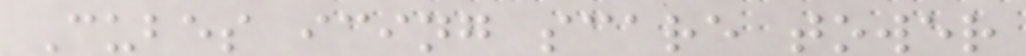Cubes icing scare tower
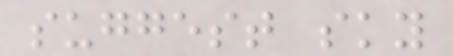suggest sky
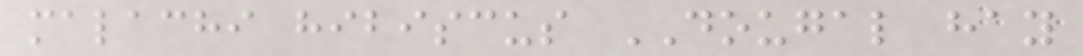malachi hibiscus DOUGAL hay
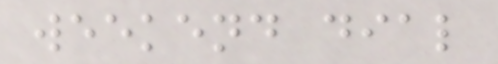weekend dial
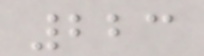223
